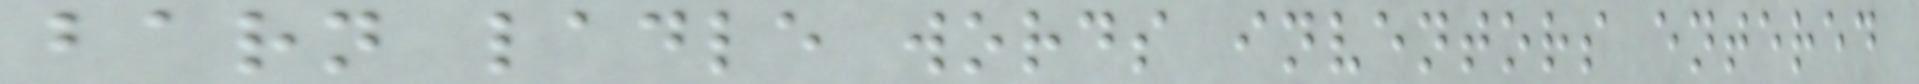barn ladle words inventors entered
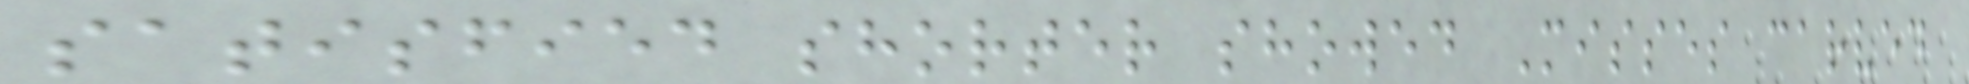satisfied shorter showed Misses carved
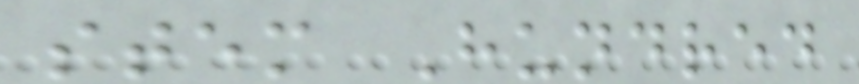stem Hundred
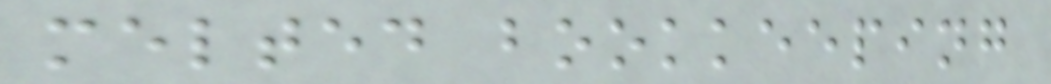melted bookkeeping
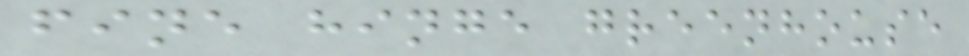fine hinge greenhouse
